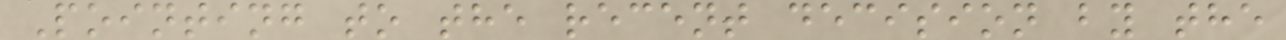Pointing to the recent decision by the
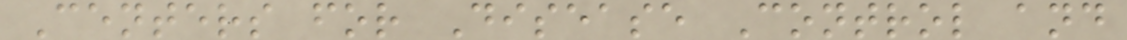Centers for Disease Control and
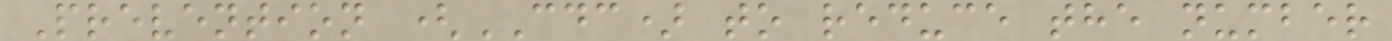Prevention (CDC) to reduce the number
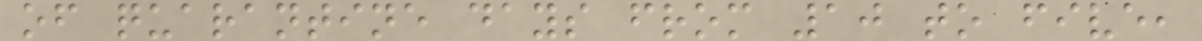of quarantine days from 10 to five,
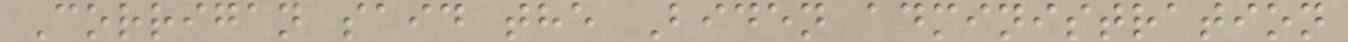Corrigan said the Biden administration
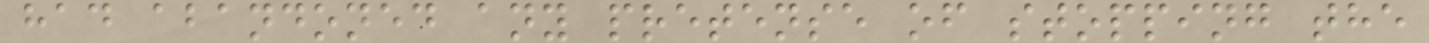had abandoned any pretense of stopping the
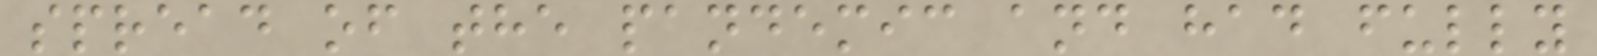spread of the pandemic and had fully
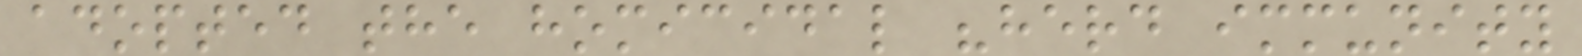adopted the homicidal "herd immunity
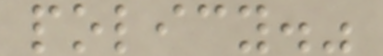policy."
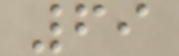69
